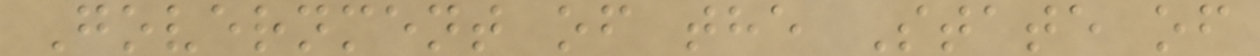Government of the State of
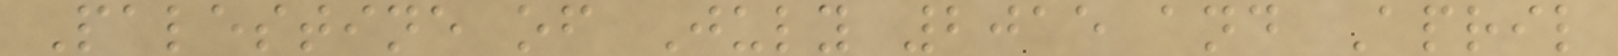Palestine of July 2015 and April
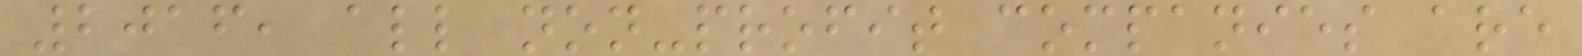2016, all non-profit companies are
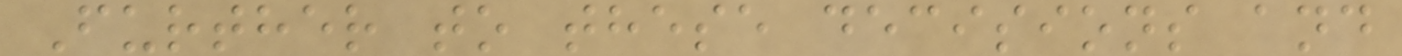Further to these decisions and
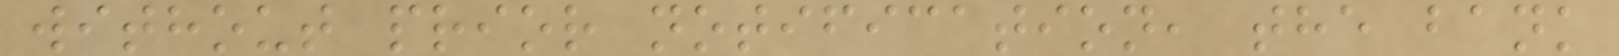without prior notification, the bank
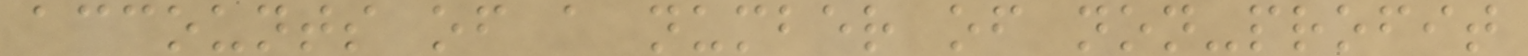accounts of a number of non-profit
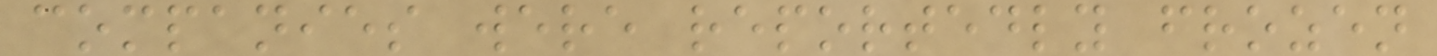companies were reportedly frozen
